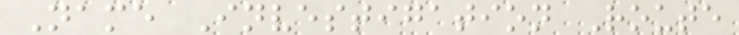Name Investigation Route
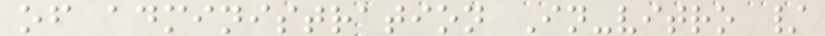of administration In-vitro /
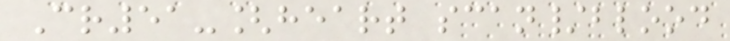Cr51-[heart scan/blood
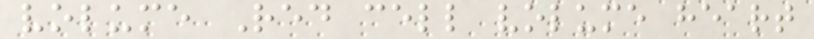volume Red cell volume heart
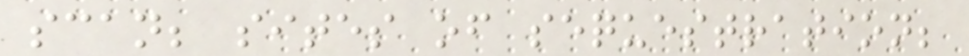scan; sites of sequestration;
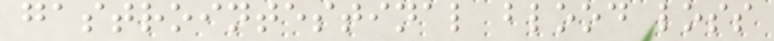gastrointestinal blood loss
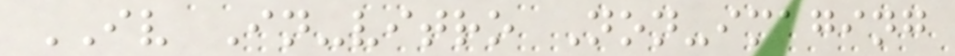IV In-vitro Non-imaging
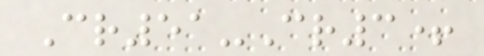Cr51-Cr3+
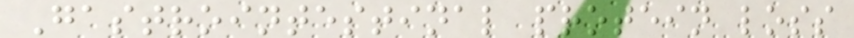Gastrointestinal protein loss
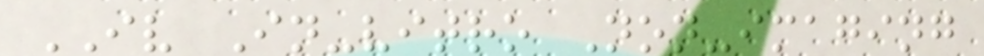IV In-vitro Non-imaging
